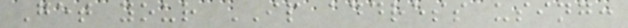Get your IP address using:
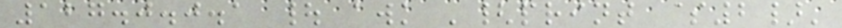127.0.0.1 | awk '{print $2}'
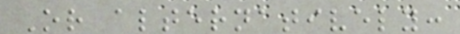Or alternatively:
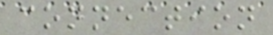connection
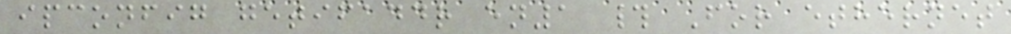ipconfig getifaddr en1 # For ethernet
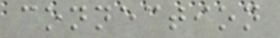connection
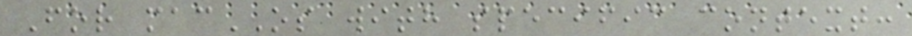For macOS with specific context:
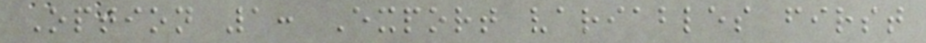Option 1: Export variables first
